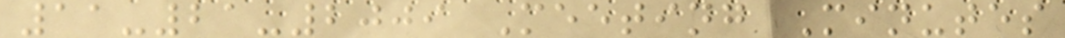11-21-2009 Meeting Minutes
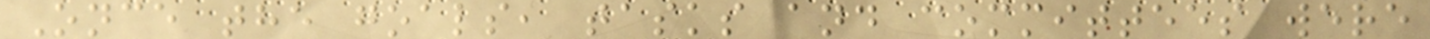Once the goals, tasks and committees were
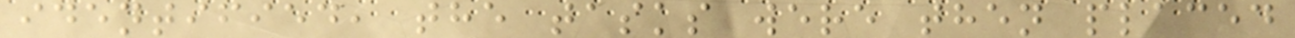identified, the tasks were then placed
